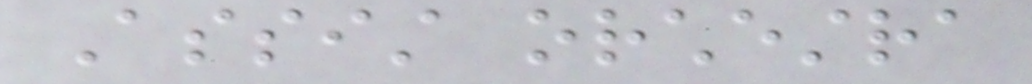Assist orchestra
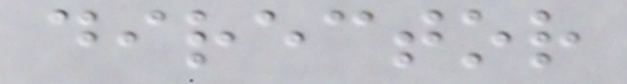director
